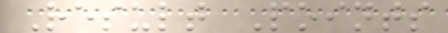Result Points
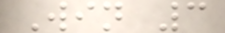Win 3
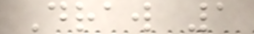Draw 1
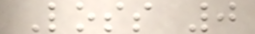Loss 0
